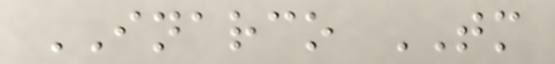INARCO TM
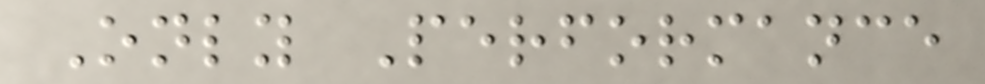Only Performance
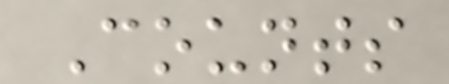Counts
